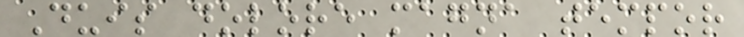Duis dolore magna tempor
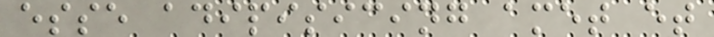esse adipisicing amet et
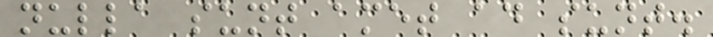nulla sunt amet ad sunt.
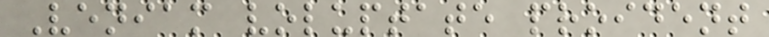Veniam voluptate proident
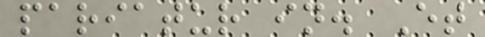pariatur in. Et
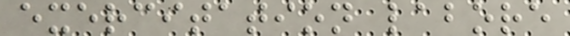exercitation labore
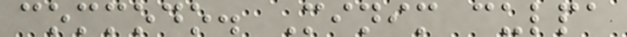commodo. Minim culpa
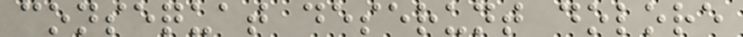consequat deserunt dolore
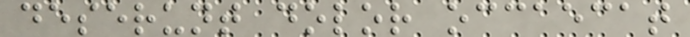deserunt dolor occaecat
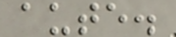aute.
